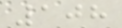108
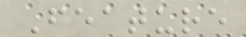Feature
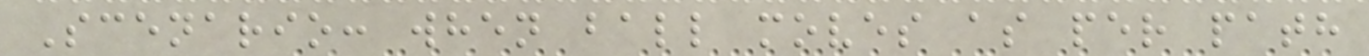Scenario: when ball moves as per path
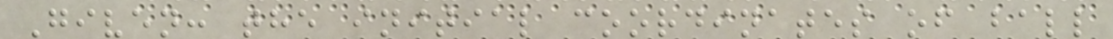Given: the initial coordinates of ball
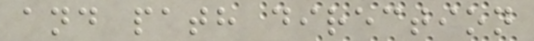and path direction
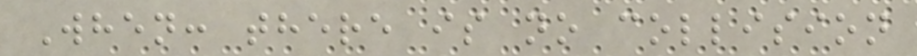When: there is no collision
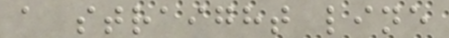a straight line
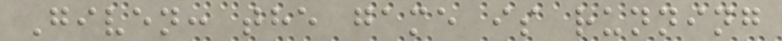Given: the game is running
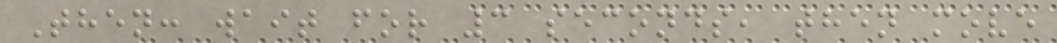Then: wait for 3 seconds, then move
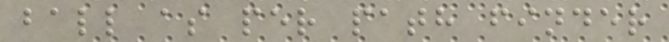ball as per path finder
